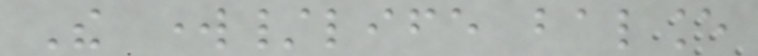The work/life balance
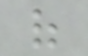of
